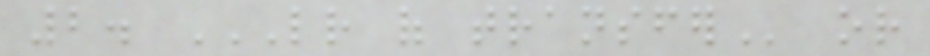2. LETTER OF TRANSFER or
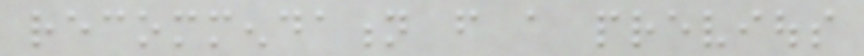recommendation from a previous
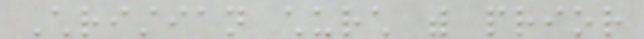Christian church with prior
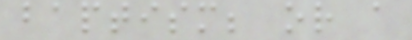baptism; or a
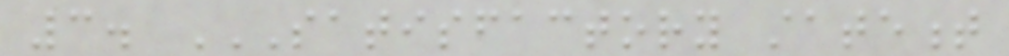3. SATISFACTORY STATEMENT
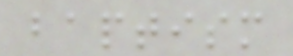baptism
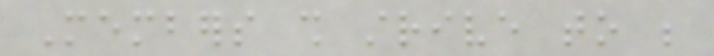Members shall strive to be
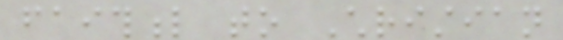faithful to Christian
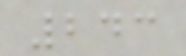243
